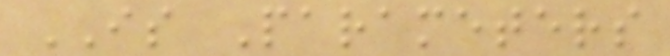IS Parameters
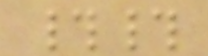##
